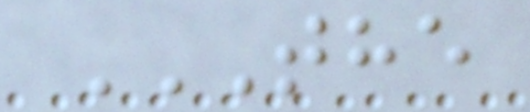THE
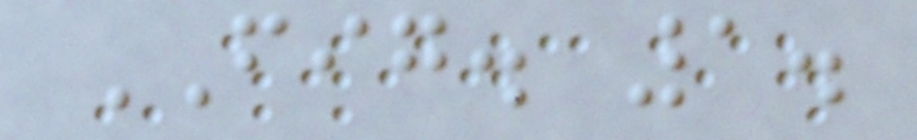FIG. 1.
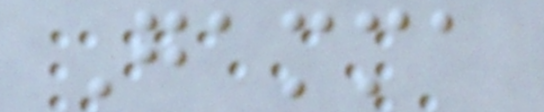Gamma
